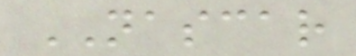NASCAR
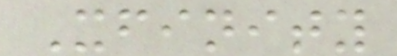Xfinity
